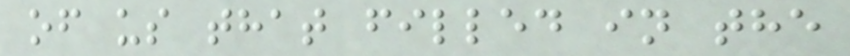of us that filled in the
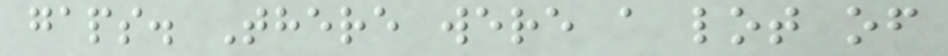gaps. There were a lot of
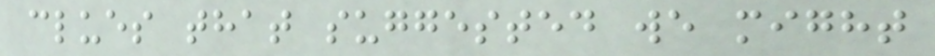clues that suggested we might
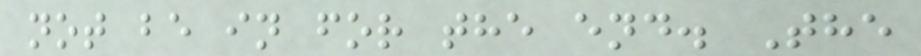not be in for the end. The
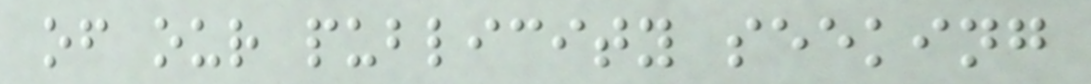of our publicity seeking
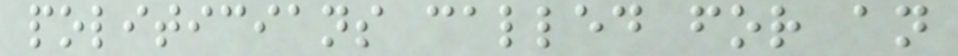politicians called for an
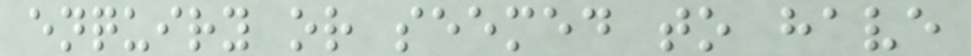enquiry or seemed to have
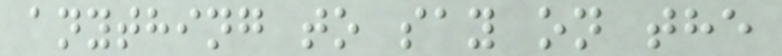anything to say on the
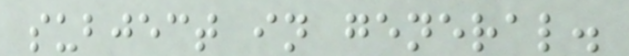subject in general.
